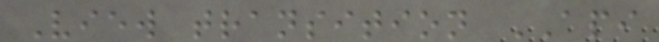View transition API
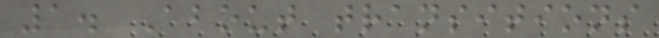1. About transitions
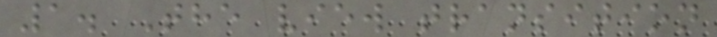1. The view transition
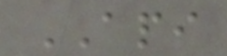API
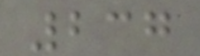237
